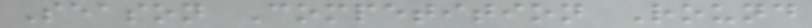Season Competition Round
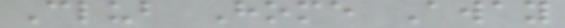Club Home Away
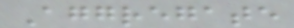Aggregate
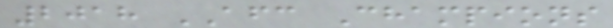2018 AFC Champions
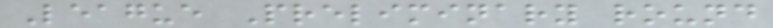League Preliminary round
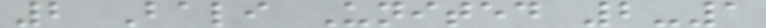2 Bali United 2-1
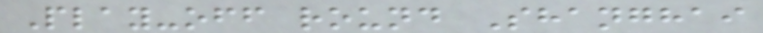Play-off round Shanghai
